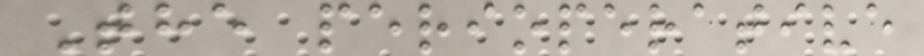The perioperative
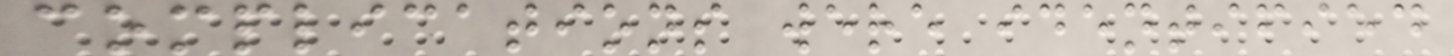complications were identified
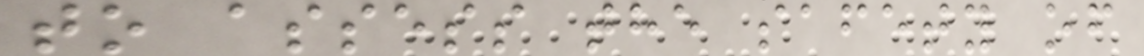to assess the safety of
